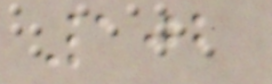102
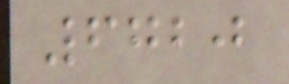6720
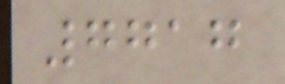7717
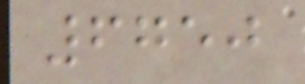6750
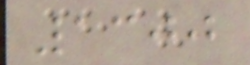1300
